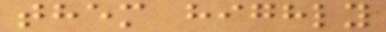them highly
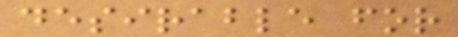desirable for
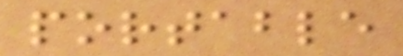portable
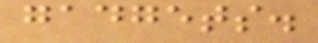gadgets.
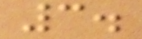3.
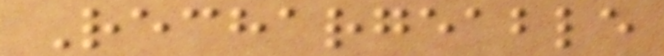Rechargeable
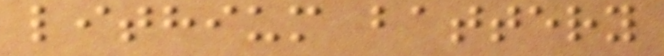lithium battery
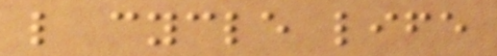l cycle life
